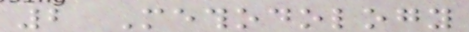2 Methodology
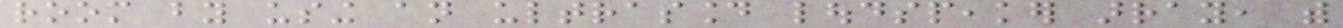room by using an ultrasound loudspeaker array, with
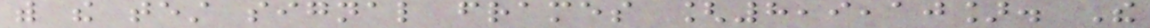with the test signal frames [8,9,10]. The
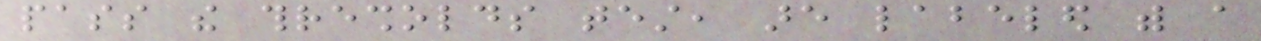pass the thresholds test, are labeled with a
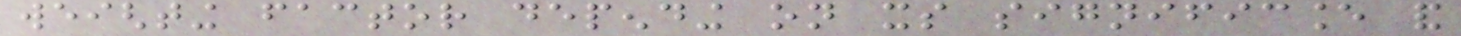weighting factor depending on its significance and
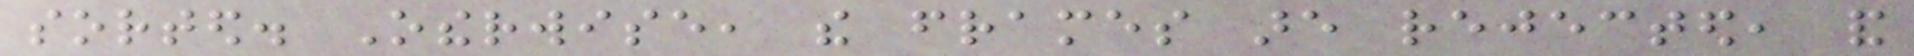sorted. Otherwise, the frames are rejected, and
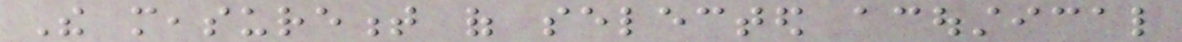The measurement of selected acoustical
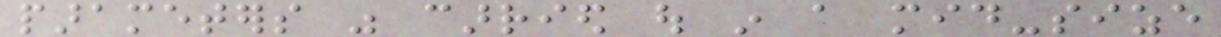parameters was carried out in a mid-size
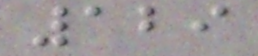129
